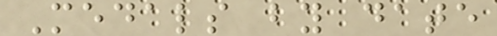Medals by date
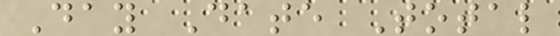Day Date Total
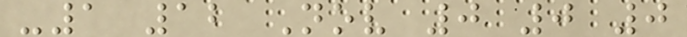-1 12 Nov 0 0 0
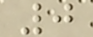0
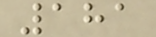181
